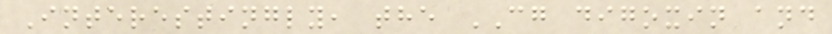Interestingly, the CG digoxin and
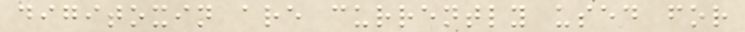digitoxin are currently used for
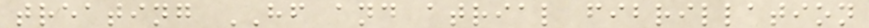treating HF and atrial fibrillation
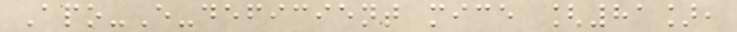Apo-E-deficient mice [81],
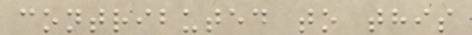contributed to this
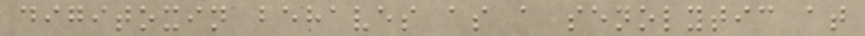digitoxin behaves as a senolytic at
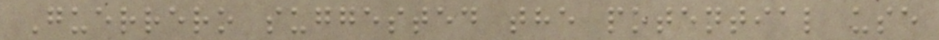Guerrero suggested the potential use
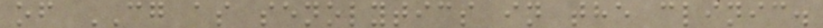of CG as senolytics in the clinic.
